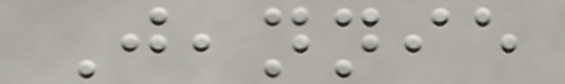Jeannie
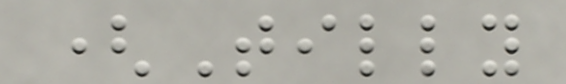(Tilly
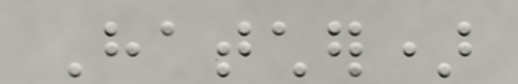Hatcher)
